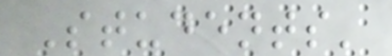Students'
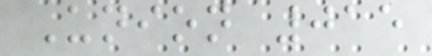Union 015
